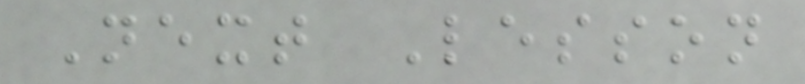Next Lesson
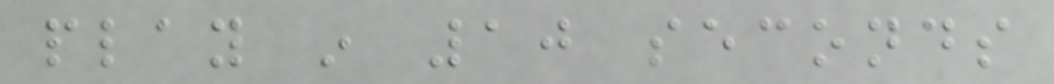play in 10 seconds
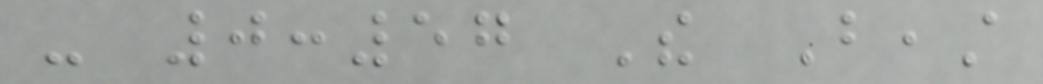- 0:57 The Beast
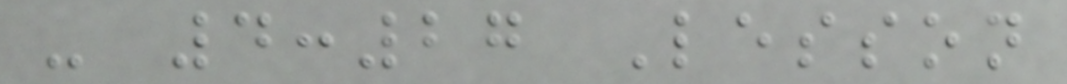- 4:27 Lesson
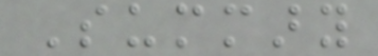Summary
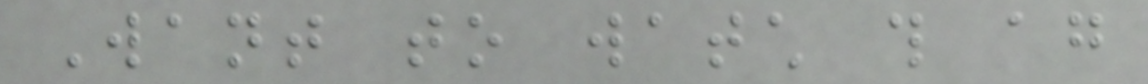Want to watch this again
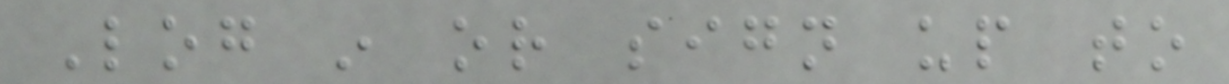Log in or sign up to
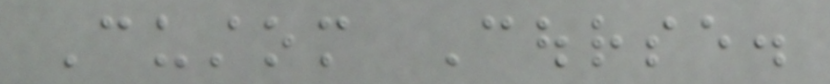Custom Course.
